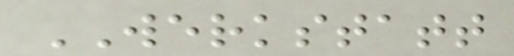WERKSTATT
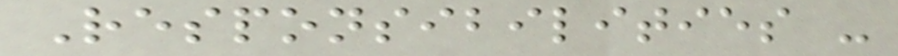Responsibilities -
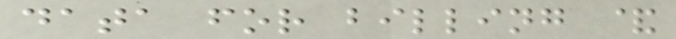data for billing &
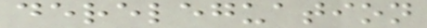dereleguation
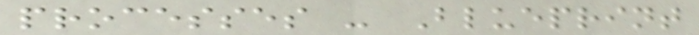processes - Blueprint
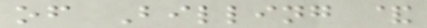of Billing &
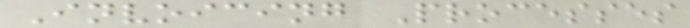Invoicing Processes
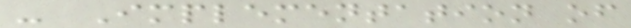- Implementation of
